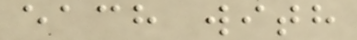each with
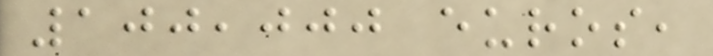100,000 euros,
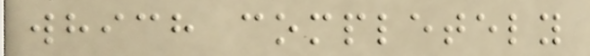which completely
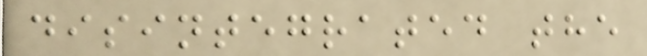disintegrated the
